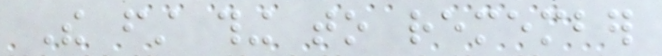The first thing to remember
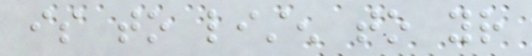is to listen to your
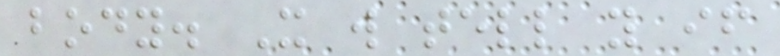body. It will tell you if
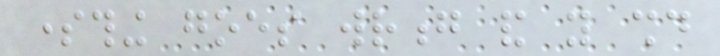something goes wrong and you should
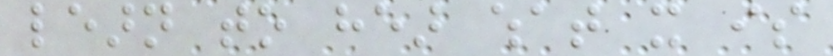learn to hear what it is
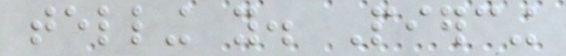telling you. Piercing
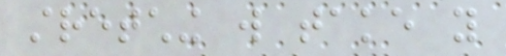stretching will take you
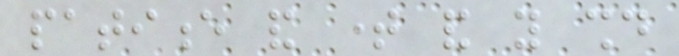patience and time and you should
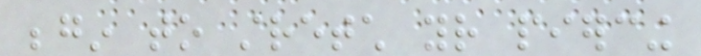begin to stretch your piercing
